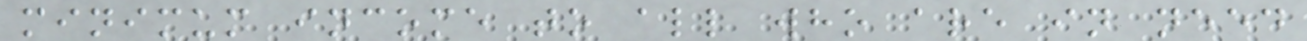minimum income to all who are in need
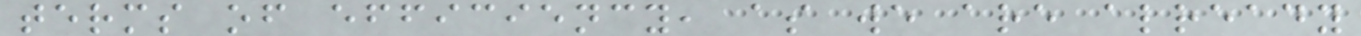terms of efficiency, as we are already
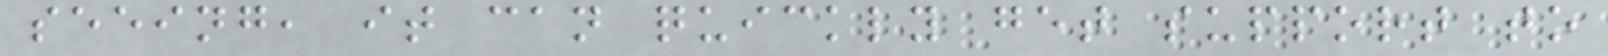seeing, it can quickly get support to
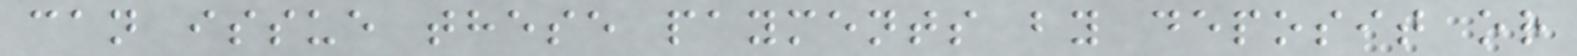can issue these payments by deposit or
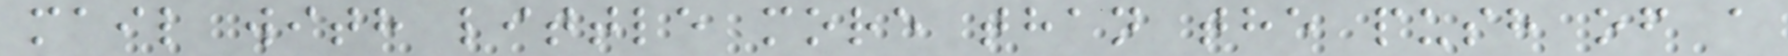mail with little more than the push of a
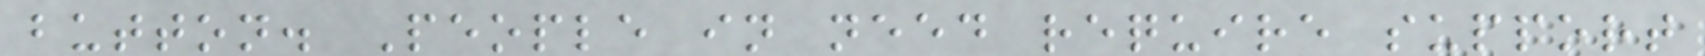button. People in need require support
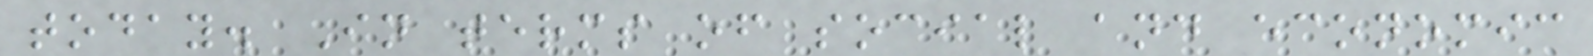today. In terms of social and economic
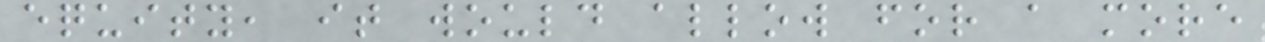equity, it would allow for a more
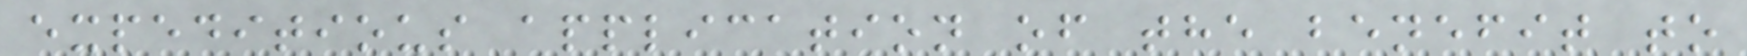expeditious application of the benefit to
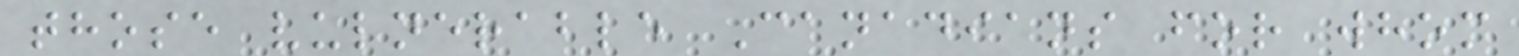those vulnerable Canadians for whom
